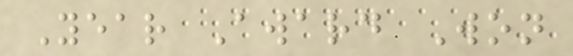Year Award Won
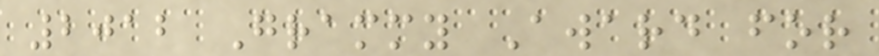2012 Grammy Award for
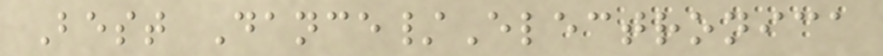Best Dance/Electronica
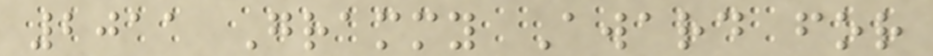2011 Grammy Award for
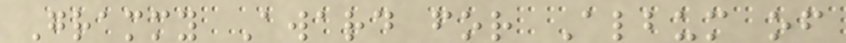Grammy Award for Album of
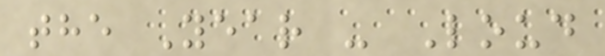the Year - Loud
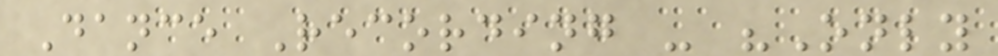Dance Recording - "Only
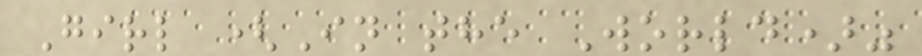Girl (In the World)"
